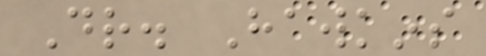Dr. Hawkins
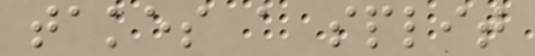takes a split
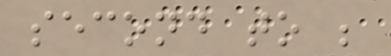second to be
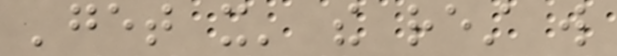'get it' the rest will
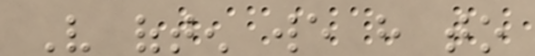Very often we have to
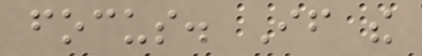focus. If the
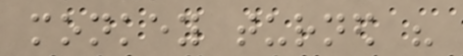monkey turned his
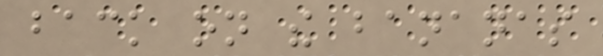back on the bananas
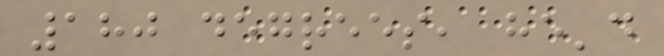180 degrees, he'd
